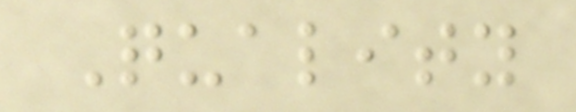Quality
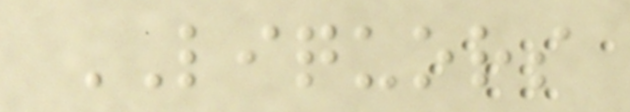LIQUORS
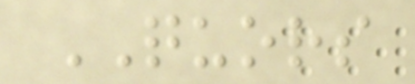QUORS
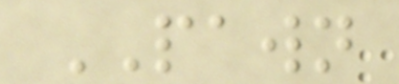PAWN
